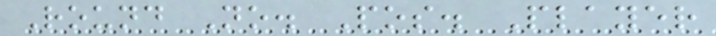Round No. Pos. Player
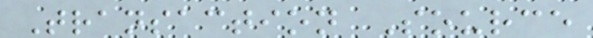Transaction Source
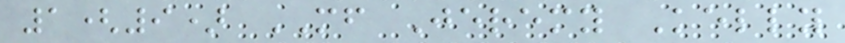1(9) MF Jeremy Kelly
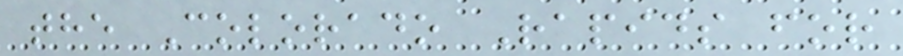the Colorado Rapids for
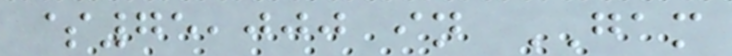$75,000 in GAM
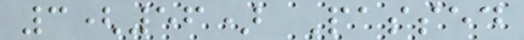3(56) Passed
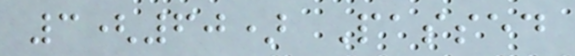3(60) Passed
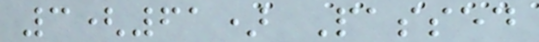3(61) Passed
